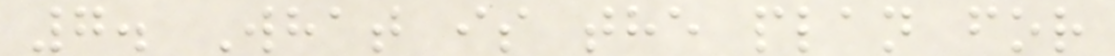7. What is the plan for
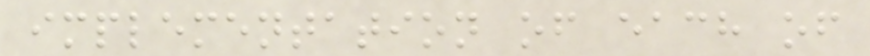implementation of each of
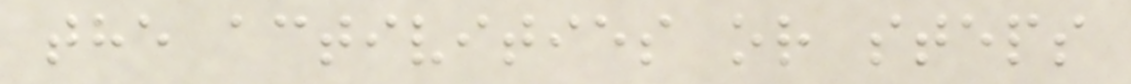the activities or steps
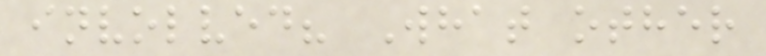involved? What other
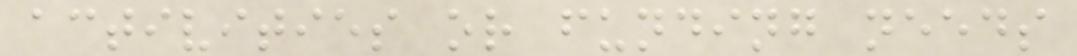activities or funding needs
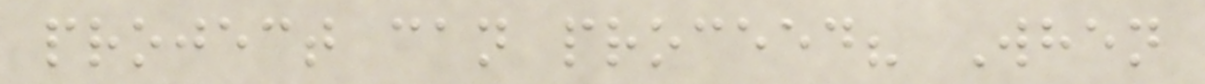project can proceed? When
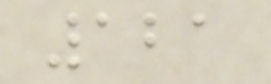121
